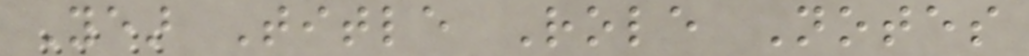Year Title Role Notes
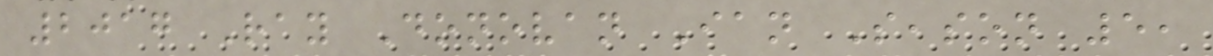2017 Ray Donovan Ian Season 5,
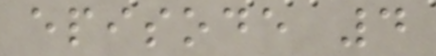episode 4
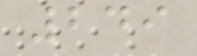249
